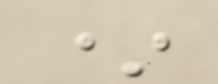*
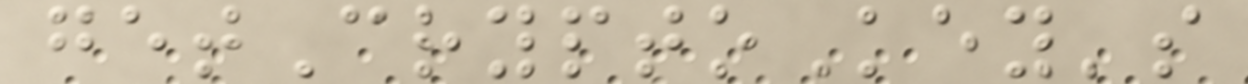getCryptoKey's
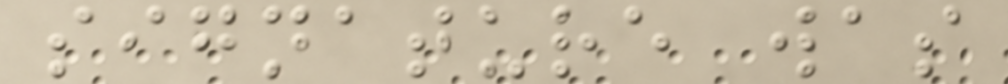signature was
